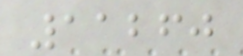11260
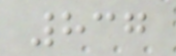837
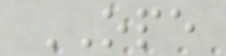OPE
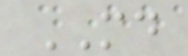MD
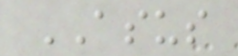ASUS
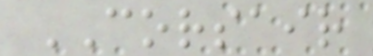CORSAIR
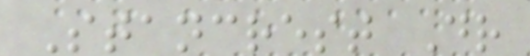Stancrest Dr
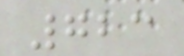723
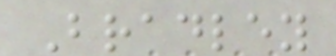Bradley
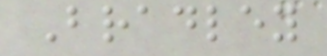Bradley
